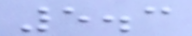5.3
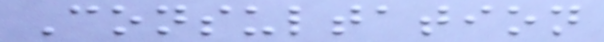Consultation
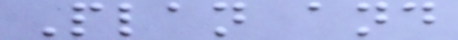Plan and
